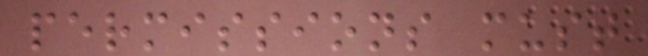permissions must
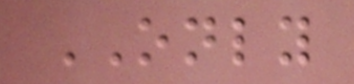ONLY
